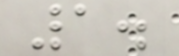1.
